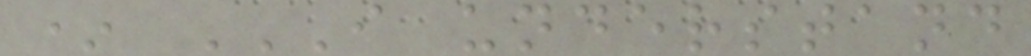* I UNDERSTAND
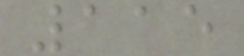115
